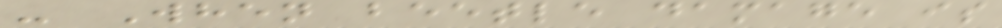- When beetle damage is
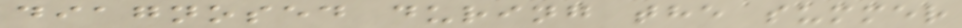diagnosed during the summer
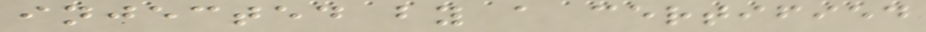injected by a certified
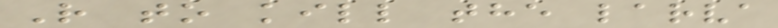R to kill the larva
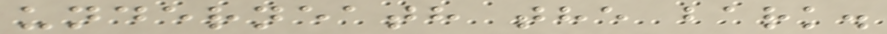underneath the bark.
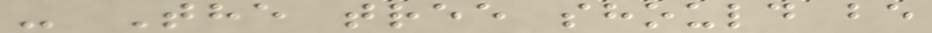- The tree should be
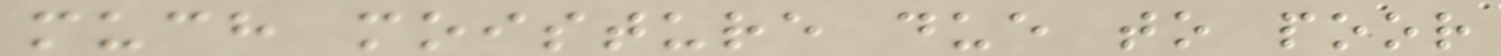much moisture due to poor
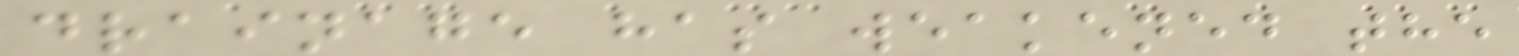drainage has weakened the
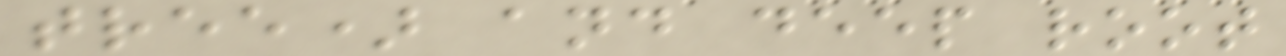tree) and deep root
